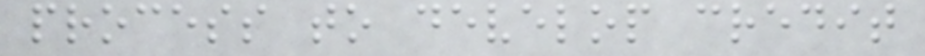process to develop credit
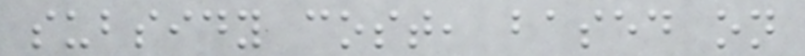subsidy cost, based on
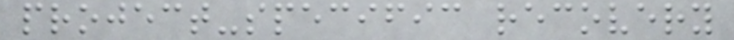project-specific recovery
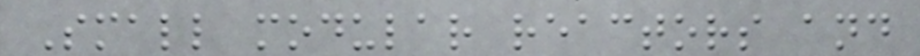Small modular reactors and
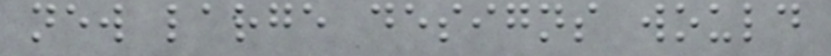new large designs would
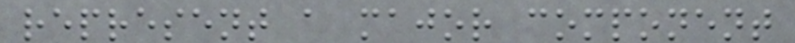represent a major component
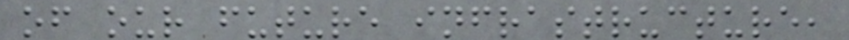of our future infrastructure,
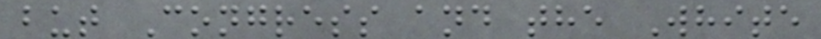but Congress and the White
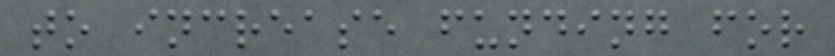to increase funding for
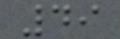49
